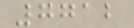7712
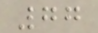77
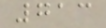713
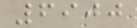6900
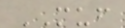MUF
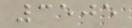3505
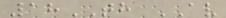18TH AV
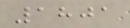1801
